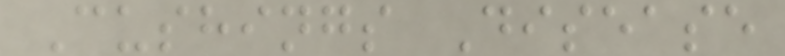Cushings Disease
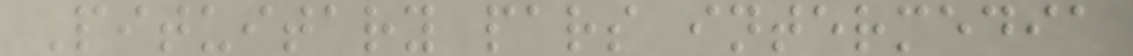Pituitary pars intermedia
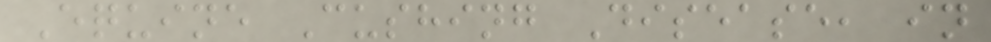Equine Cushing Disease, in
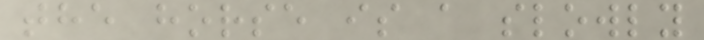the horse is a slowly
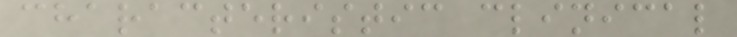characteristic clinical
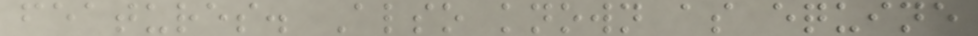features. Also known as equine
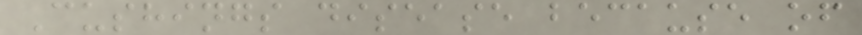Cushings disease because of
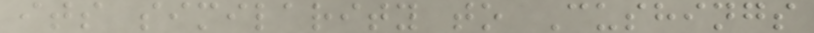its similarity to Cushings
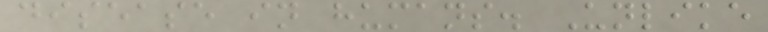disease in humans. Unlike
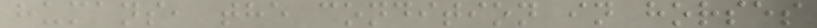humans, the condition in horses
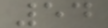54
